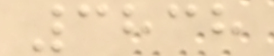3838
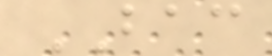BAC
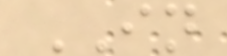IN
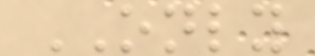ONLY
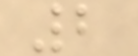2
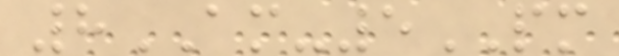8AM-5PM
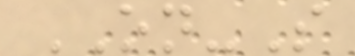ON-S
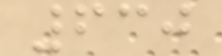630
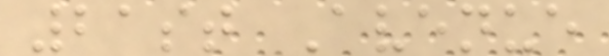21st Avenue
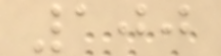100
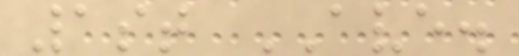1st AVE.
